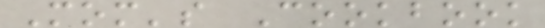Mom's Cookbook
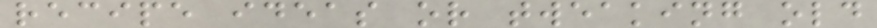recipe ideas or tweaking old
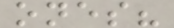ones?
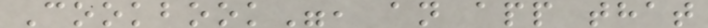Cookbook", an app that
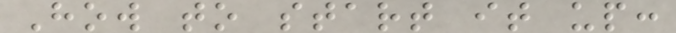How to start it up:
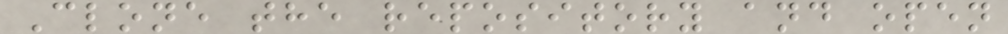Clone the repository and open
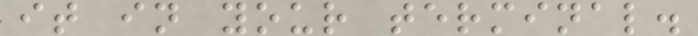it in your terminal.
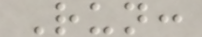Run:
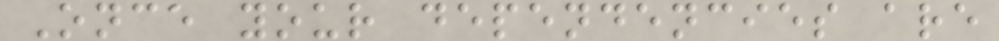Once your dependencies are
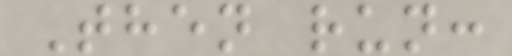Then run:
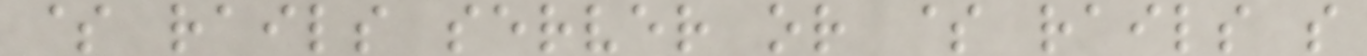$ rails server or $ rails s
